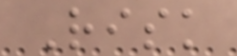Risk
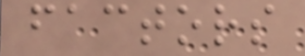factors
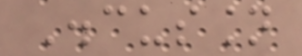Discussion
